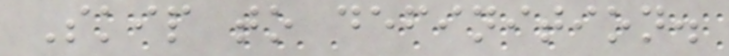Skip to definition.
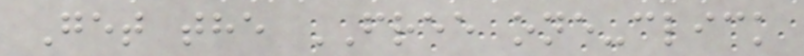Get the FREE one-click
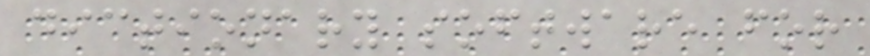dictionary software for
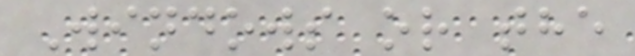Windows or the
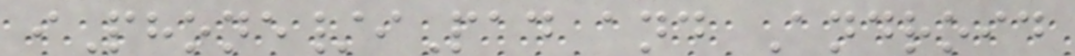iPhone/iPad and Android
